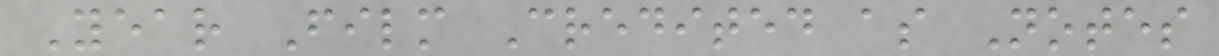Year Film Credited as Notes
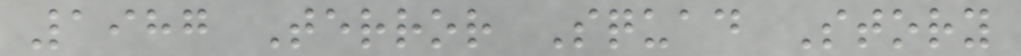1987 Terror Squad Story
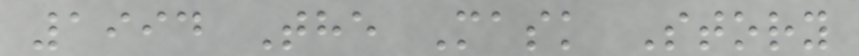1994 The Mask Story
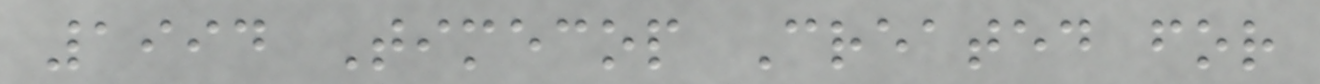1994 Timecop Created for
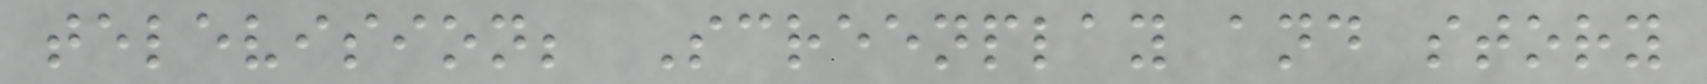television; Screenplay and story
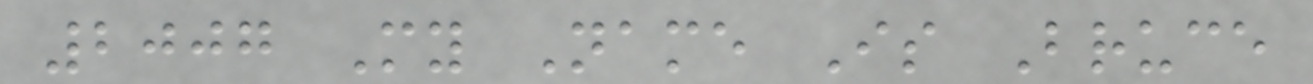2007 My Name Is Bruce
